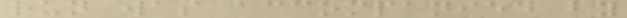run was accompanied by
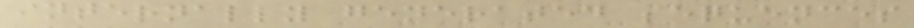internally generated sequences
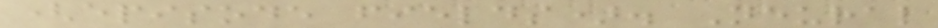(episode fields). Neural
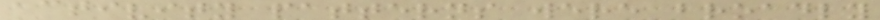activity patterns were broadly
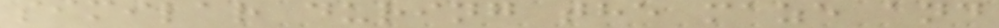similar during the maze and
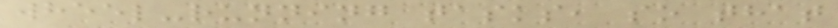wheel-running tasks, so that
